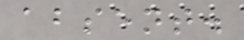absent.
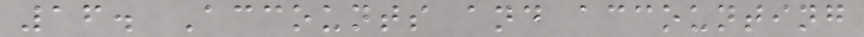16. Accounts and accounting
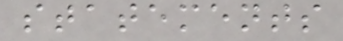statements
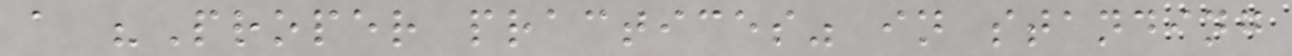a "Proper practices" in standing
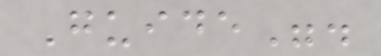Guide".
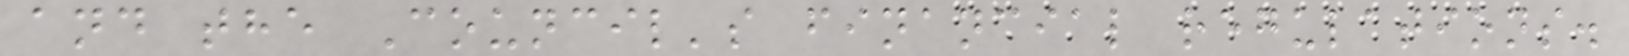and the Council's financial regulations.
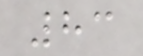83
